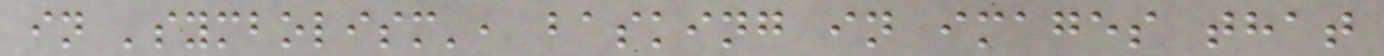in 'symbolism', basking in images that
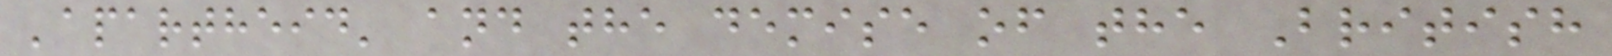'apartheid' and the demise of the British
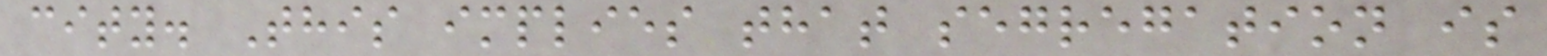city. This implies that segregation is
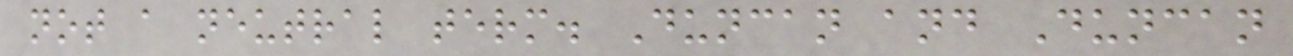not a neutral term. Duncan and Duncan
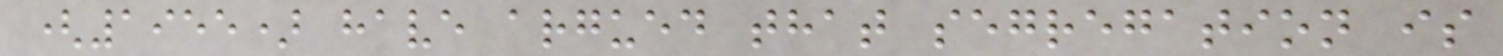(1955) have argued that segregation is
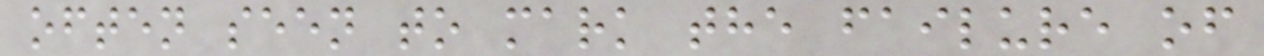often seen to mark the failure of
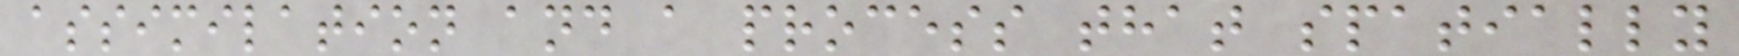assimilation and a process that spatially
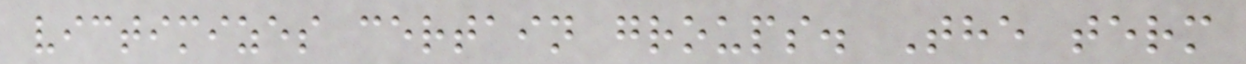victimizes certain groups. The term
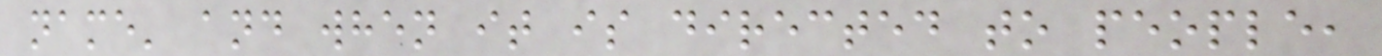name' and when it is directed to people,
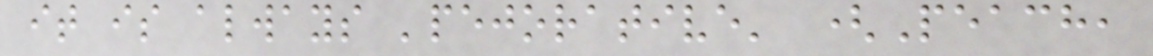it is always 'pejorative' (Peach,
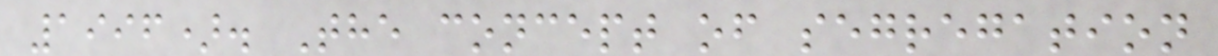1996). The concept of segregation
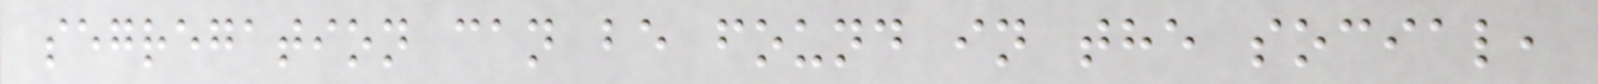segregation can be found in the social,
